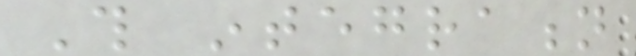This integration
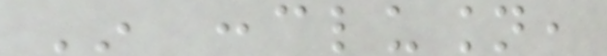In conclusion,
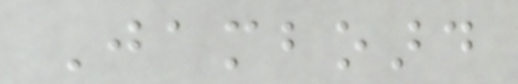Jamboard
